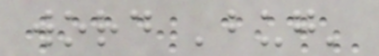word 'bug'
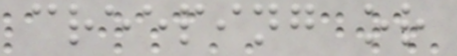creeping or
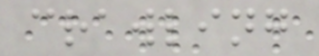crawling
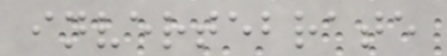invertebrate
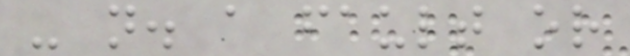- n. a fault or
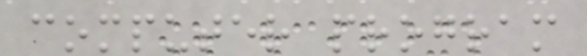computer program
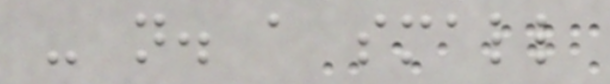- n. a small
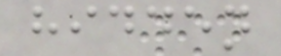hidden
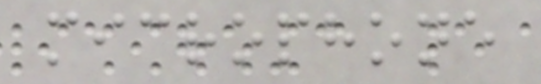microphone
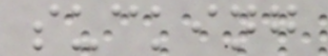sucking
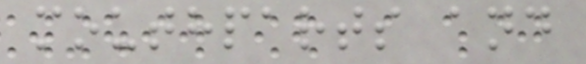mouthparts and
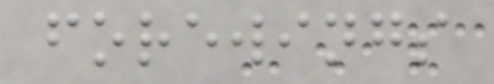forewings
